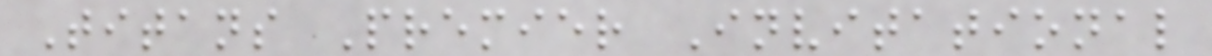Titans Premier Invitational
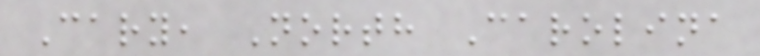Cary, North Carolina
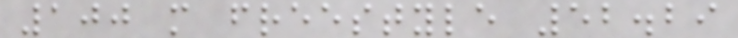100 m freestyle 52.29
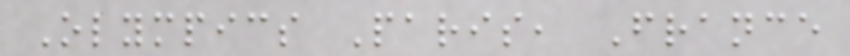Olympics Paris, France
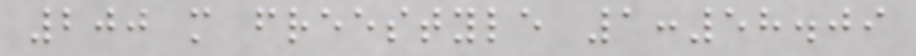200 m freestyle 1:58.09
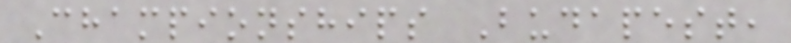Championships Budapest,
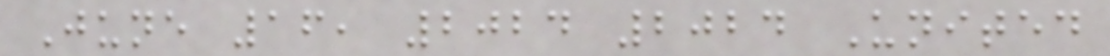June 16, 2024 2024 United
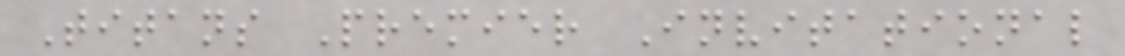Titans Premier Invitational
